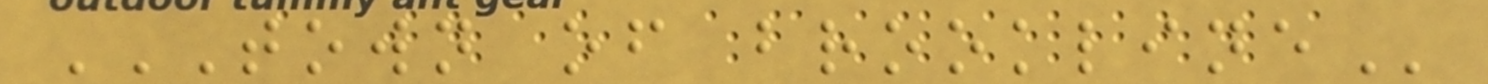TOWN OF BROOKLINE
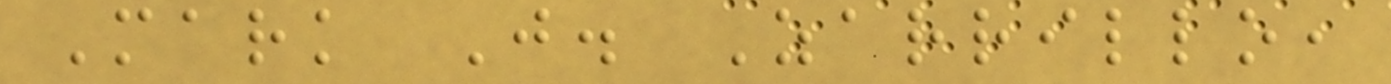Mark J. Zarrillo,
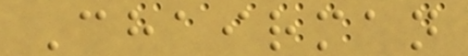Chairman
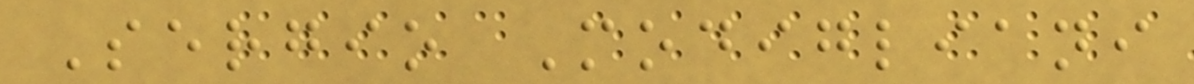Sergio Modigliani
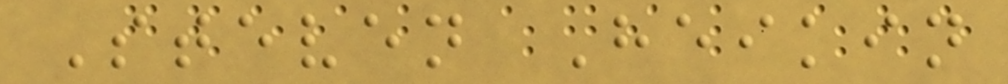Steven Heikin
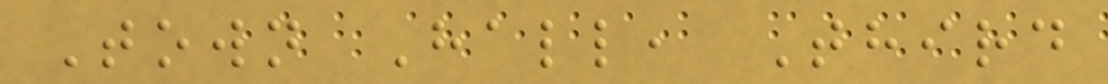Town Hall, Third
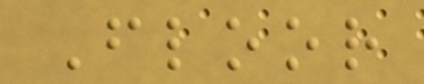Floor
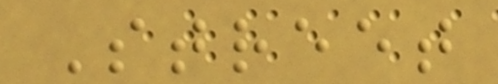Street
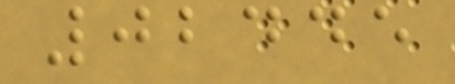02445
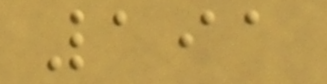191
